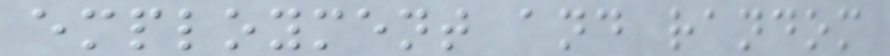employment and random
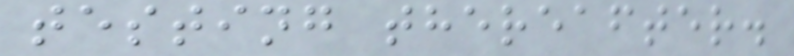testing thereafter.
